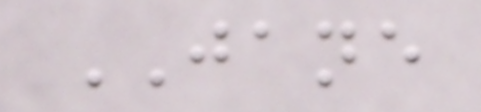JANE
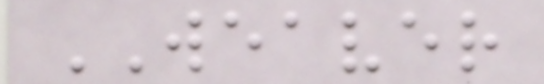WEAVER
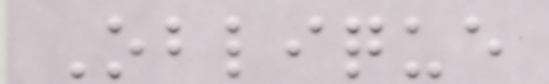Oblique
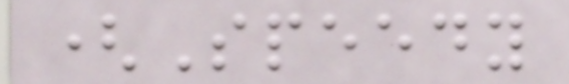(Speedy
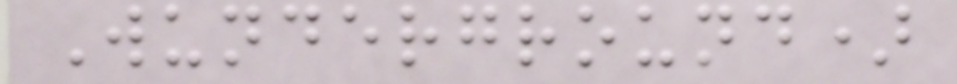Wunderground)
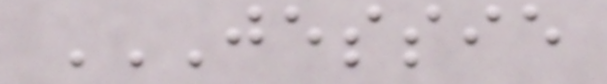JESSIE
